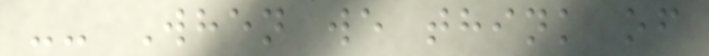-- When we think of
